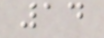14
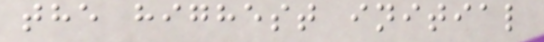the highest initial
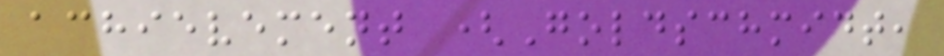achievement (Goldschmidt,
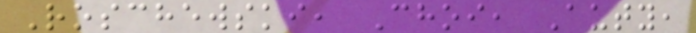Roschewski, Choi, Auty,
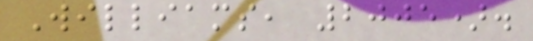Williams, 2005).
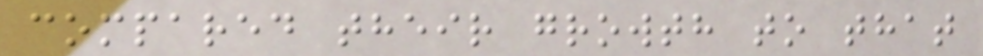compared their growth to that
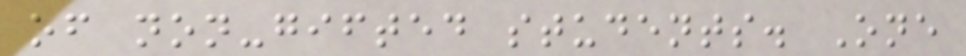of non-gifted students. One
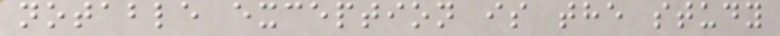notable exception is the study
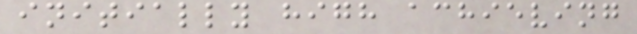initially high achieving
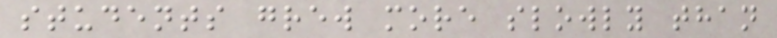students grew more slowly than
